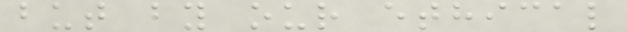but by our ethical
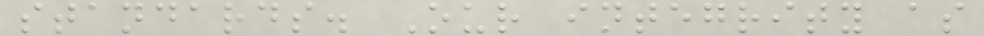standards. Our integrity as
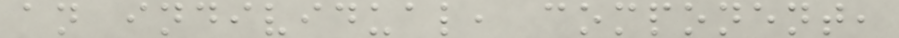an individual, component,
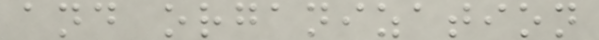and organization
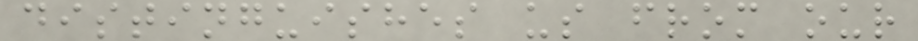distinguishes us from our
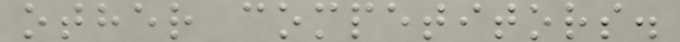other competitors.
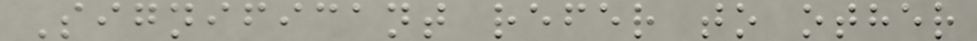Significant refer to other
